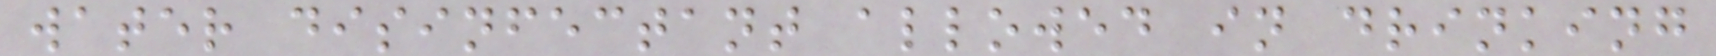water disinfectant allowed in drinking
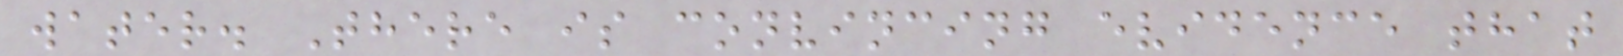water. There is convincing evidence that
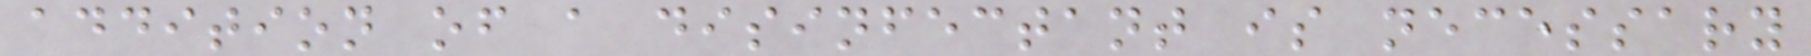addition of a disinfectant is necessary
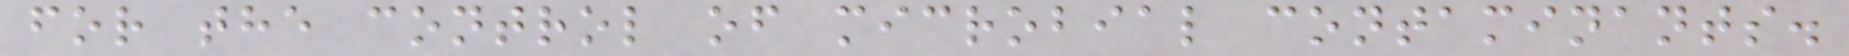for the control of microbial contaminants.
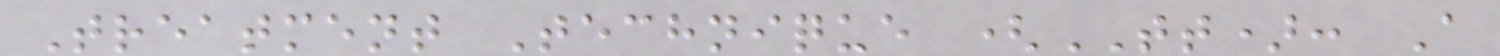Treatment Technique (TT): A
